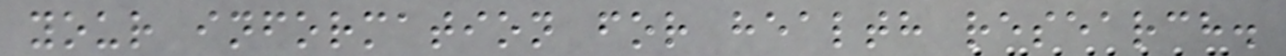your information for health research.
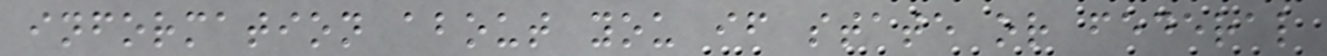information about you if state or federal
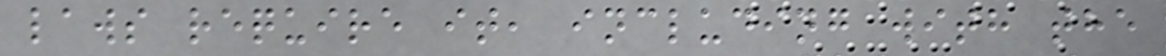laws require it, including with the
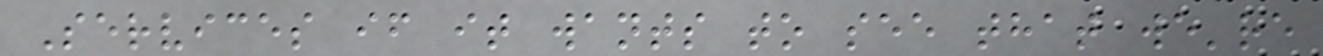Services if it wants to see that we're
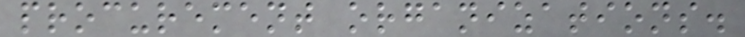procurement organizations.
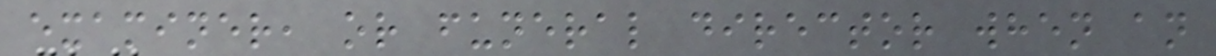examiner, or funeral director when an
